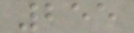255
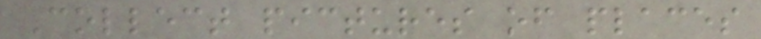Collect pictures of places
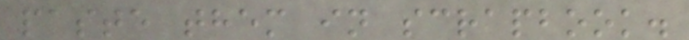paste them in scrapbook.
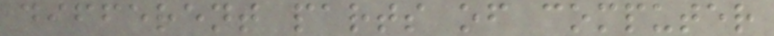different parts of computer
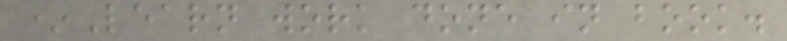*Learn work done in book.
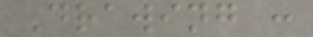Drawing :
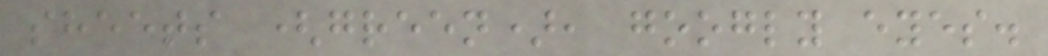sheets (green), googly eyes.
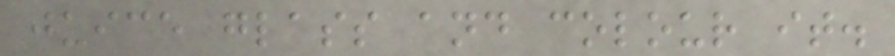juice glass and colour it.
